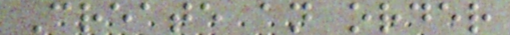Create an order
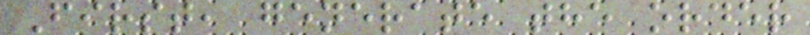First, generate the order
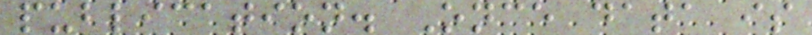publication. Once data is
